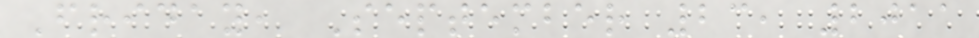Friday, September 23, 2011
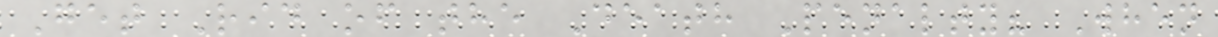Get Rid of the Death Penalty? When
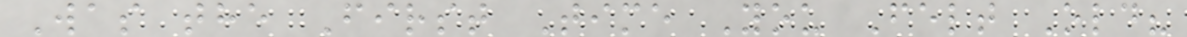Was the First Time You Felt Old?
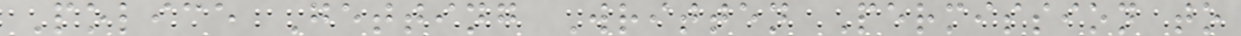Police Getting Written Permission to
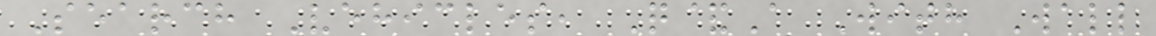Search Vehicles, Q&A With Wall
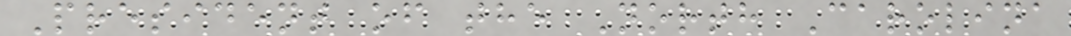President of the North Carolina
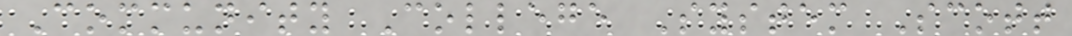Community College System Scott
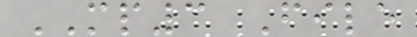MP3 File
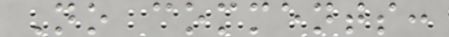No comments:
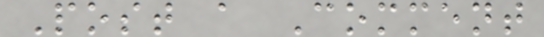Post a Comment
